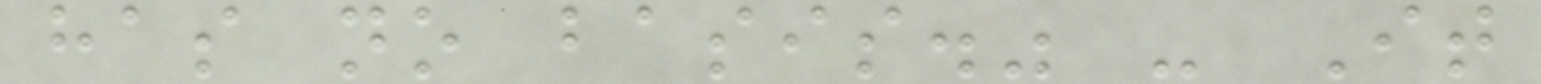has no basis." - It
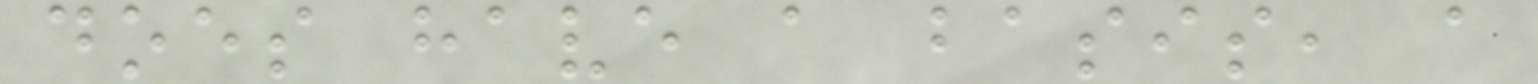does have a basis, a
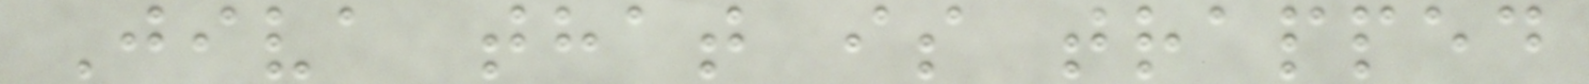Jiva that is trapped
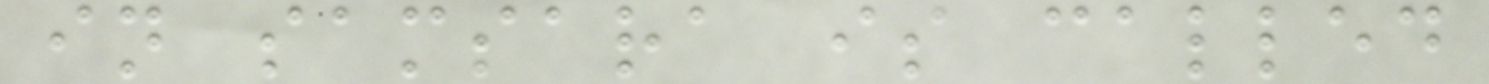in samsara is called
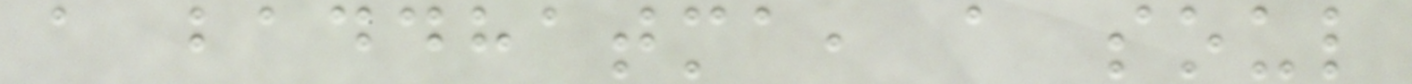a baddhatma, a soul
